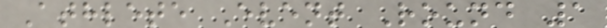Athlete Event Round 1
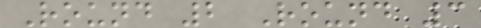Round 2 Round 3
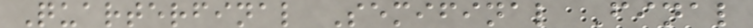Quarterfinal Semifinal Final
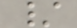/
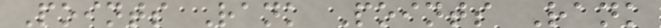Points Rank Points Rank
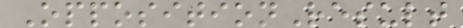OppositionResult
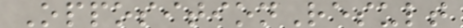OppositionResult
